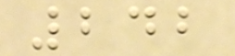242
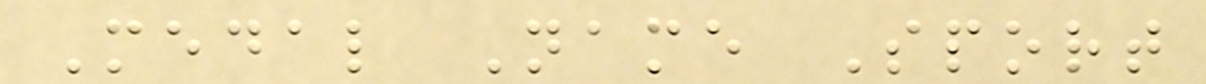Medal Name Sport
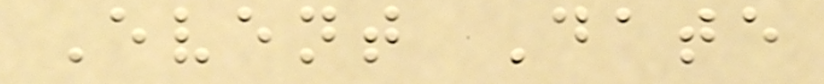Event Date
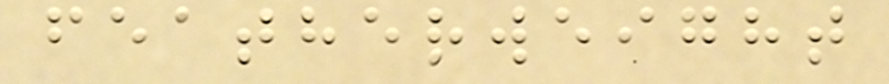featherweight
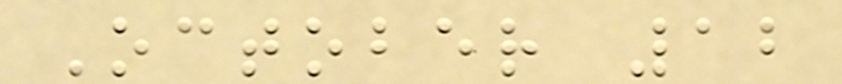October 12
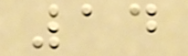14
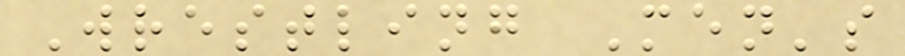Wrestling Men's
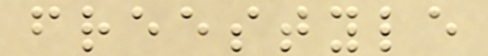freestyle
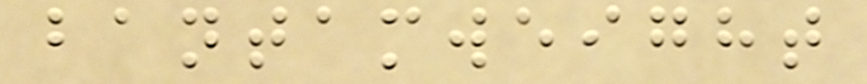bantamweight
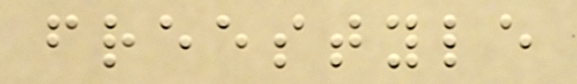freestyle
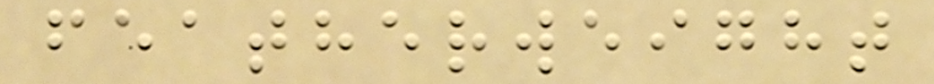featherweight
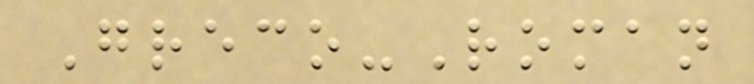Greco-Roman
